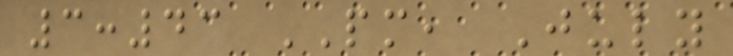3:43 PM, July
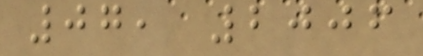07, 2006
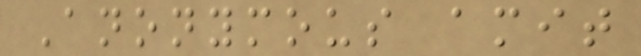Anonymous amit
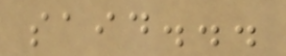said...
